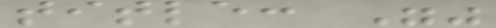title: ""
